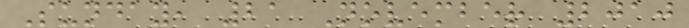Sunday, 21 November 2010
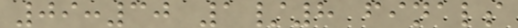09:30 1/8 finals
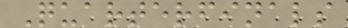Quarterfinals
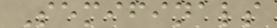Semifinals
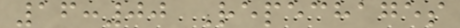16:00 Repechages
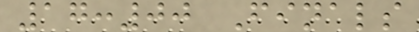17:00 Finals
